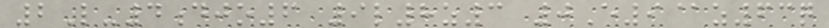2L-4djo6 9l8z3 0E9@z63q
